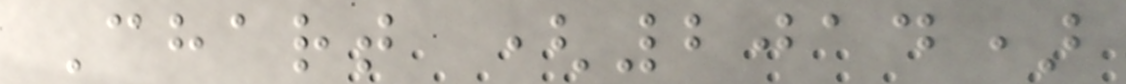Chart (2014)
